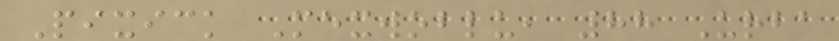Pixick Mexwoblu, 88 Urba
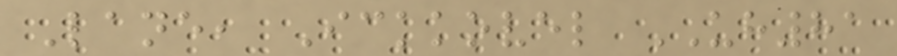Lane, Ickkovel UH81
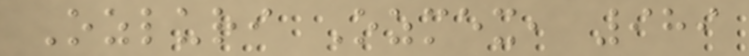Ozluri Ozmex, 989
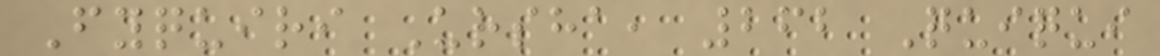Fyquiri Ursha, 262 Quiqui
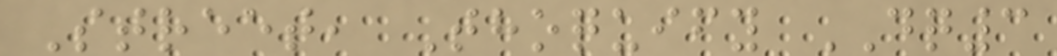Street, Thoquify DQ3
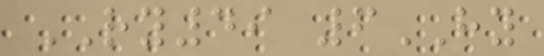RY49 6HY
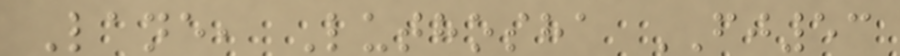Lane, Luthosha FJ53
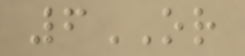6OR
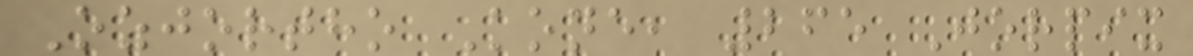Ozjortho Kone, 265 Jorpix
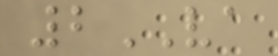2VA
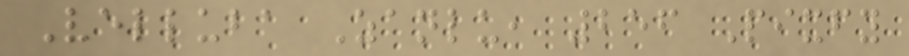Velluba Zanlu, 256 Pixfy
